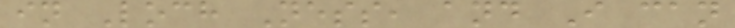in Loch Ness, and I can
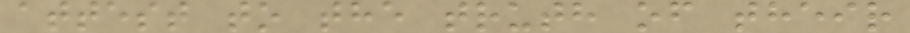attest to the truth of their
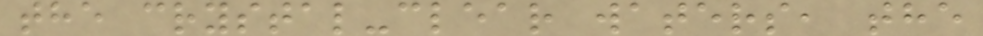the crystal-clear waters, the
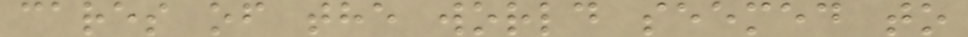cares of the world seemed to
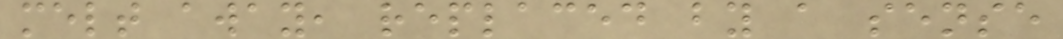melt away, replaced by a sense
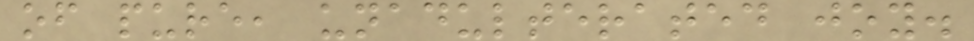of pure, unadulterated joy.
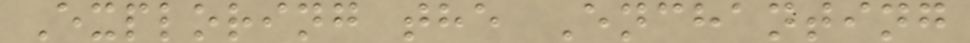Exploring the Enchanting
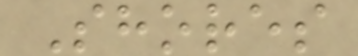Shores
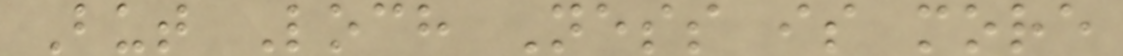But Loch Ness is more
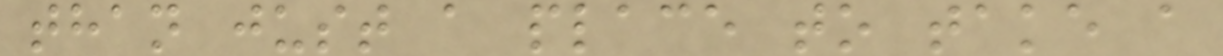than just a place to take a
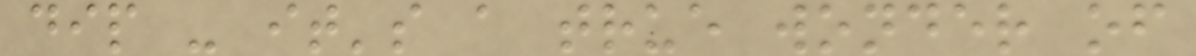dip - it's a true wonder of
